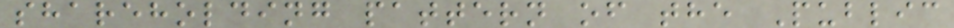shareholding pattern of the Public
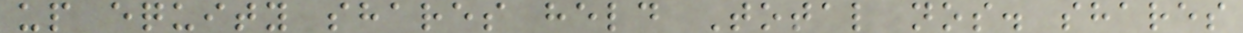up equity shares held Total nos. shares
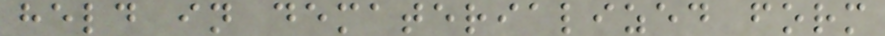held in dematerialized form
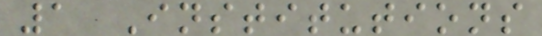1 Institutions
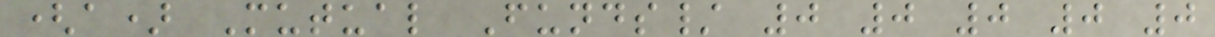(a) Mutual Funds/ 0 0 0 0 0
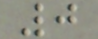0
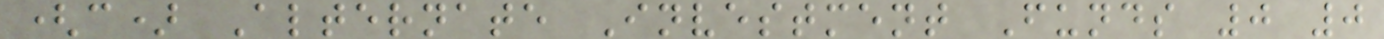(c) Alternate Investment Funds 0 0
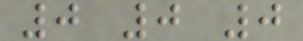0 0 0
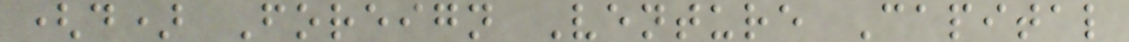(d) Foreign Venture Capital
